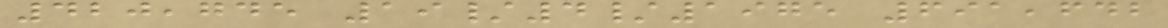420,745 19/4/1975 691,642
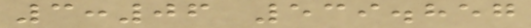3:06 539.857
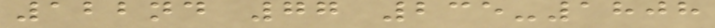122nd 77 235-1808
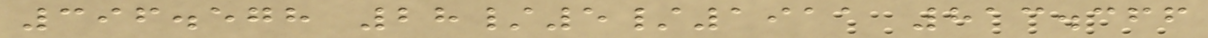396.578 28/5/1911 813.366
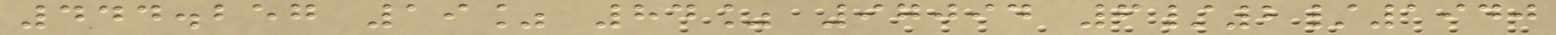444.257 19% 84% 97094 6/2/1940
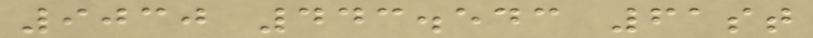9030 443.543 61st
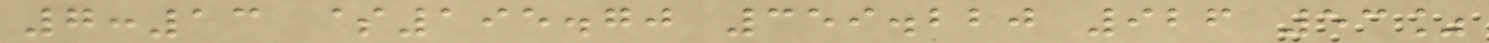7:13 $195.70 359.220 926 53%
